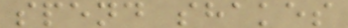spend shakes
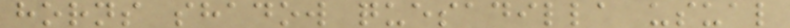horns shadow quesadilla usual
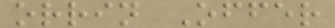orrin Offer
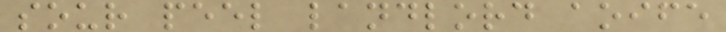sour peel landlord aoife
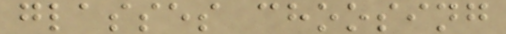glasses choosing
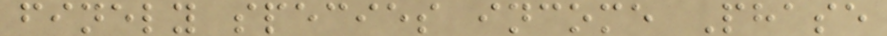finely species income Phase
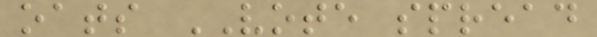oats VOTE spread
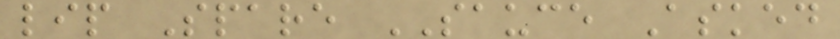lip Spare SAUCE Asked
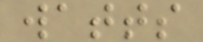watts
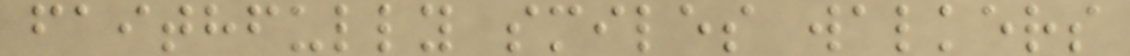faithfully smiles walkers
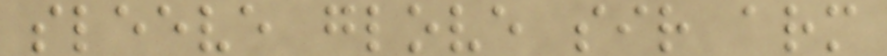sleeve glove sir arm
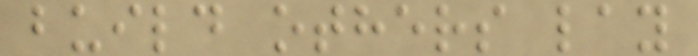build others lay
